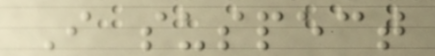I suspect
